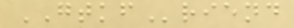GTKFriend
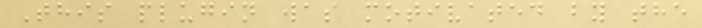This plugin was motivated by the
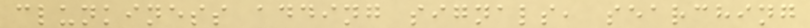clunkiness adding signals, searching
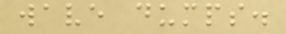wave dumps.
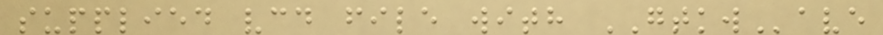supplied vcd file with GTKWave
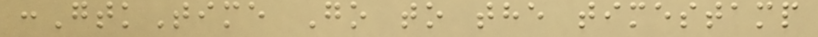:GtkTime Go to the timestamp
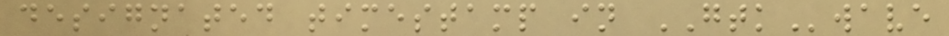designated timestamp in GTKwave
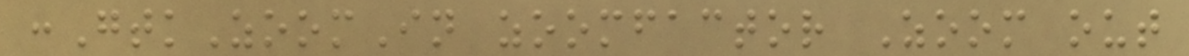:GtkZoomIn zoomfactor Zoom out
